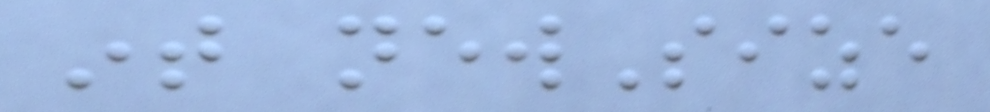int newSize
